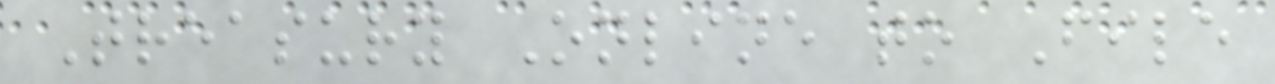Treasury Online to File
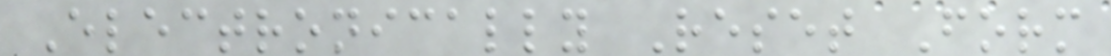Electronically Reset Form
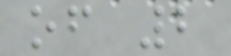of 2
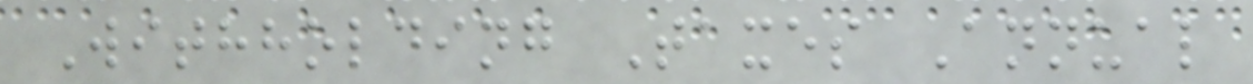Withholding Taxes Annual
